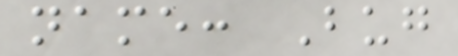name: Bug
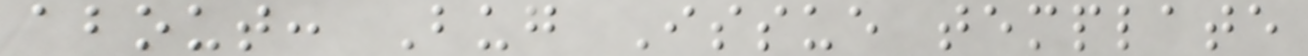about: Bug Issue template
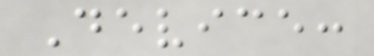Device:
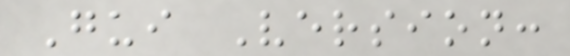Gui Version:
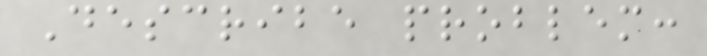Describe problem:
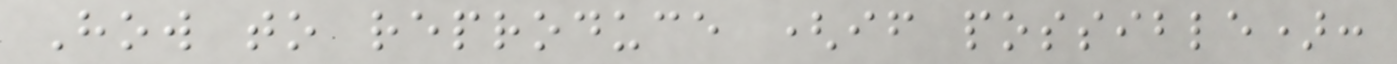How to reproduce (if possible):
